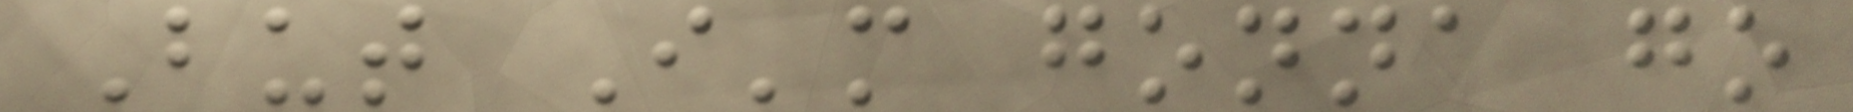But I'm gonna go
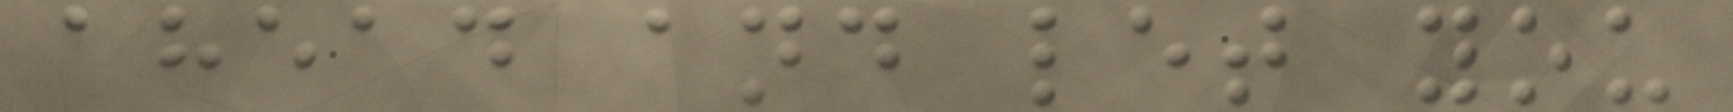ahead and let you
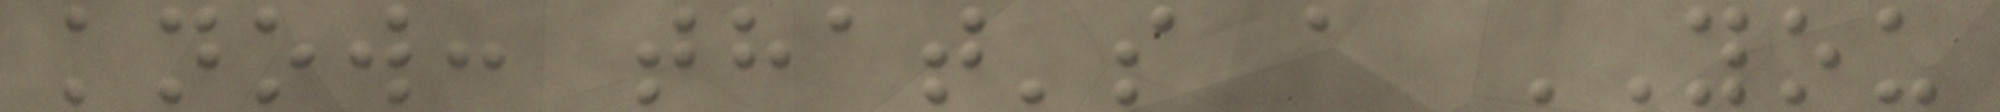know: that's a YOU
